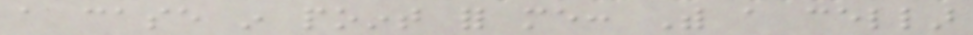a case in point for me: With a cellar
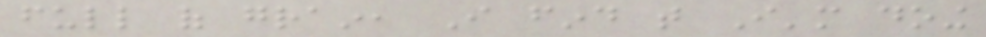full of grain, I find that I'm doing
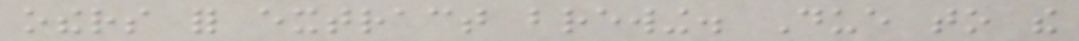others for extract brewing. Due to the
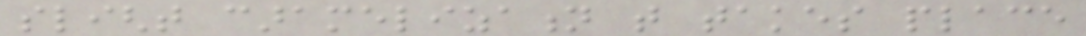slight caramelization that takes place
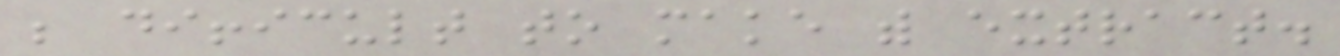be difficult to make with extract.
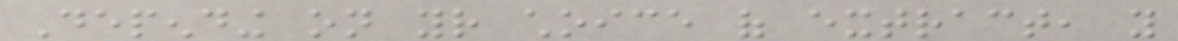Depending on your choice of extract, you
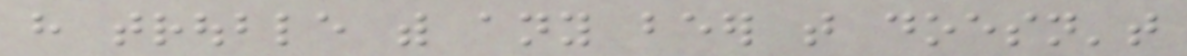have trouble with any beer that doesn't
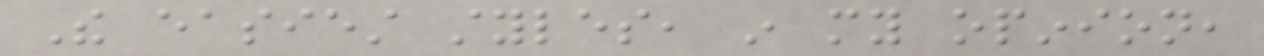The easiest styles, in my opinion,
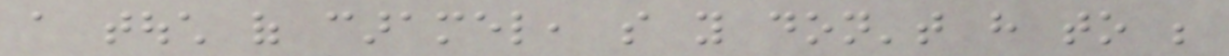a touch of caramel, so you don't have to be
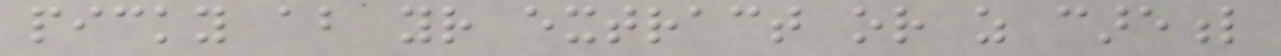picky about your extract or as careful
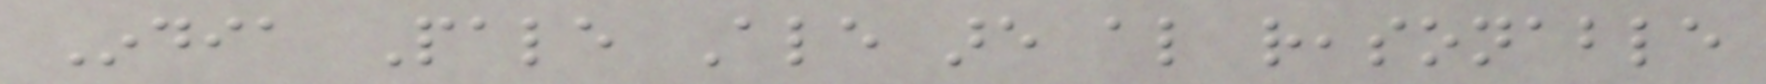India Pale Ale are also reasonable
